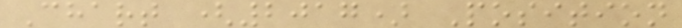Chart (2017) Position
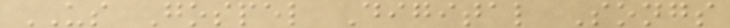US Gospel Digital Songs
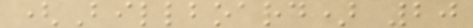(Billboard) 20
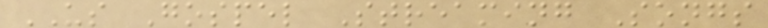US Gospel Streaming Songs
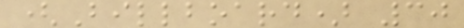(Billboard) 30
